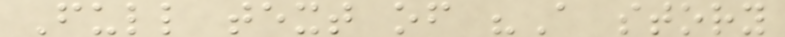Full text of "A story
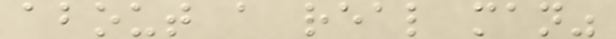about a real man"
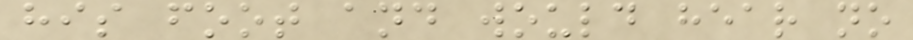his foot and would hear no
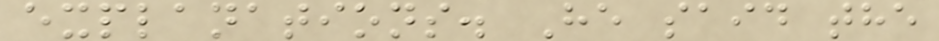explanations. He said the
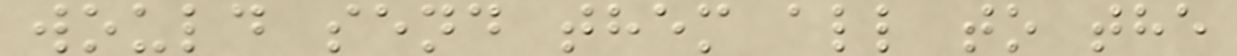would send them all to the
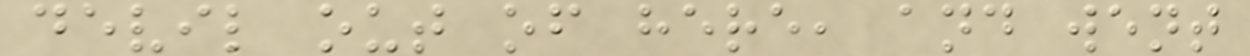devil out of here, and went
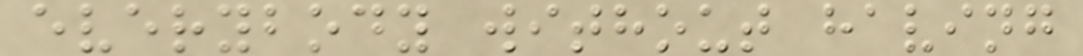everybody without having
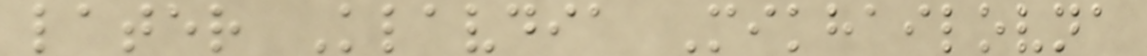later Klavdia Mikhailovna
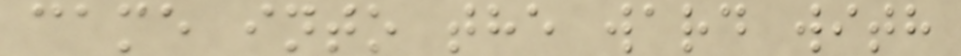came into the ward with
